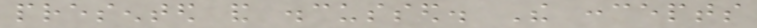presented and discussed. The concepts
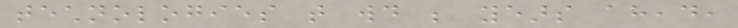technologies that would be years ahead,
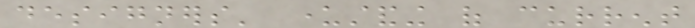designers' understanding of current
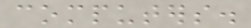computers.
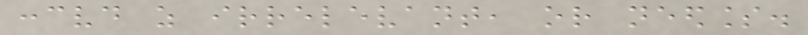conceived as irrelevant, or needless.
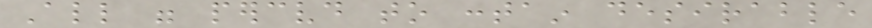All were perceived to contain desirable
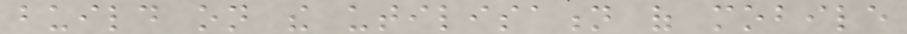build on the utilisation of mobile
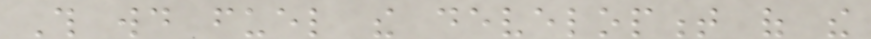This would fuel the development of the
